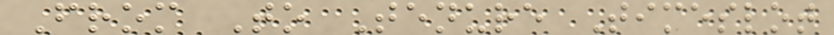From To Tenure Timeslot
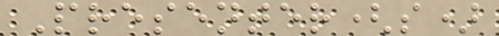Presenter(s)
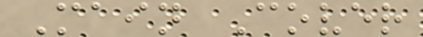Main Cover
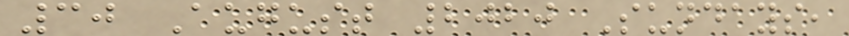30 August 2020 Sundays,
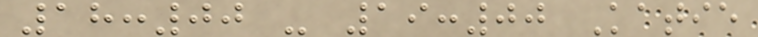18:00 - 19:00 Katie
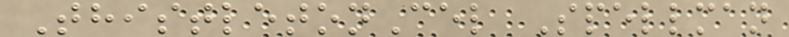ThistletonCel Spellman
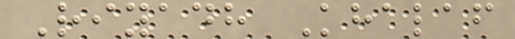Riyadh Khalaf
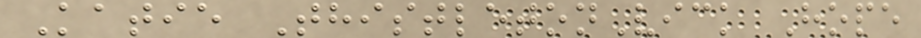Katie ThistletonVick Hope
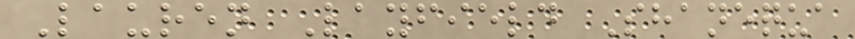Lauren Layfield Shanequa
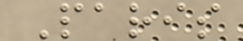Paris
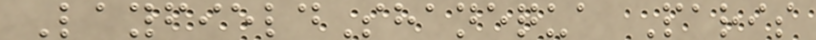LayfieldShanequa Paris
